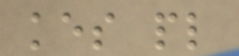kes pl
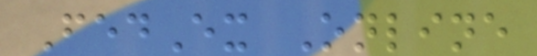FedEx Online
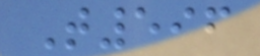T596
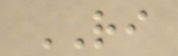RI
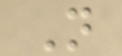N
